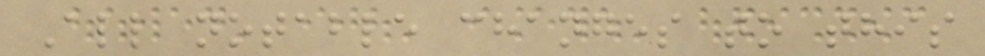All notable changes to this
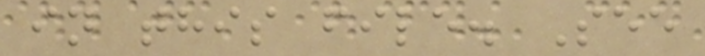in this file. See
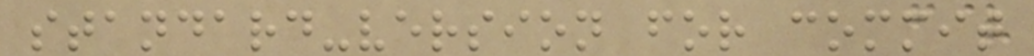standard-version for commit
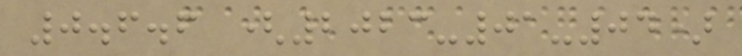0.6.6 (2023-01-04)
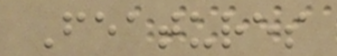Features
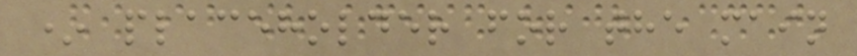* placeholder for the main
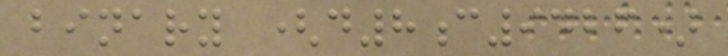binary (d8c9426)
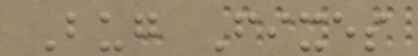Bug Fixes
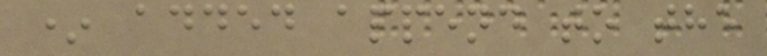* added append to the
